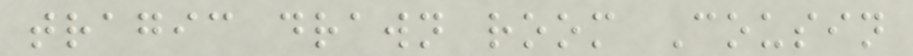tragic drawn room Cousin
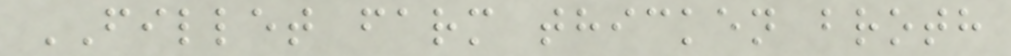FILLET farm thicken broth
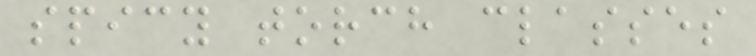spicy torch classes
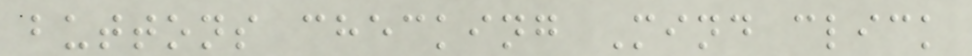buttons checking Mind click
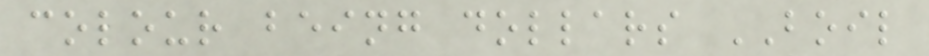colour being dollars BOIL
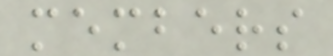members
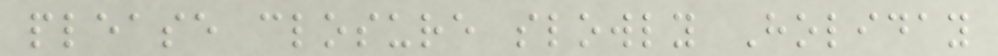please closure slowly Holiday
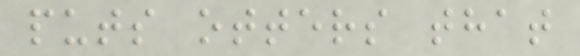puts otters that
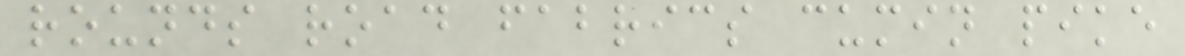rounds road fabrics cumin pike
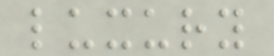luxury
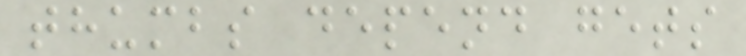thumbs depend gets
